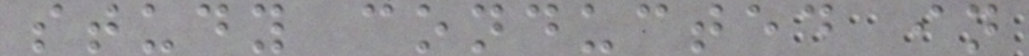study conducted in
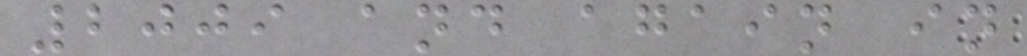2009 and again in
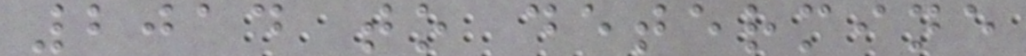2014 to determine
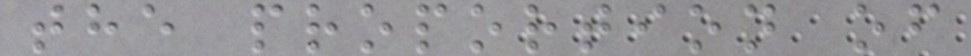the proportion of
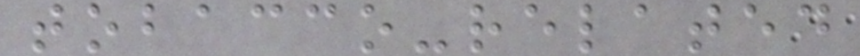tobacco-related
